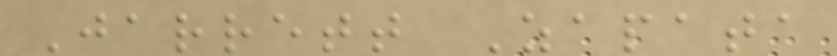Jarrett Zapata
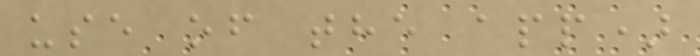use of the app)
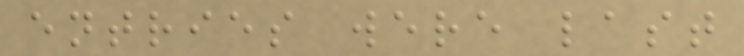entries were last
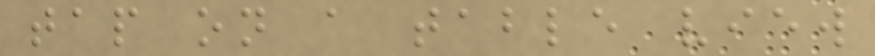tap on a table view
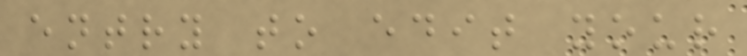entry to edit your
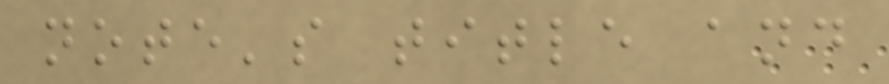note's title and
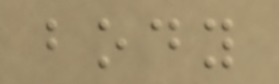body
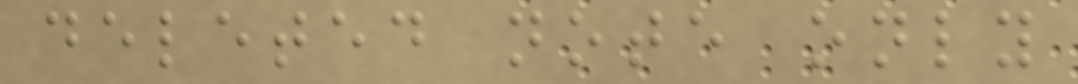deleted note only
